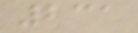231
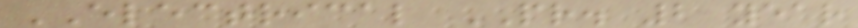ELECTRICAL PR. 2 year
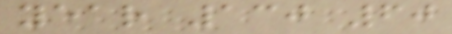year 130 60
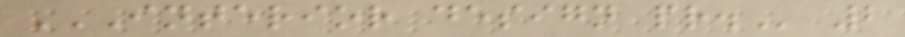INTERIOR DESIGN PR. 2
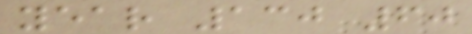year 130 60
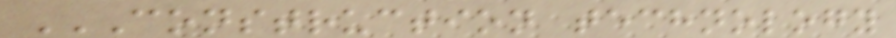CONSTRUCTION TECHNOLOGY
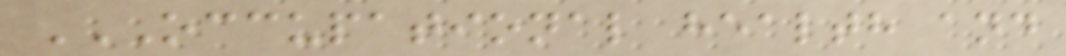OCCUPATIONAL HEALTH AND
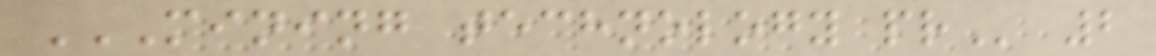MINING TECHNOLOGY PR 2
